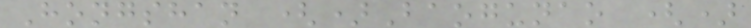Hongshan ()Baogunao ()
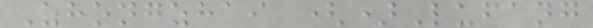Zhongzhai ()Lufang
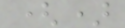()
